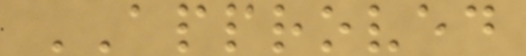APPROVED
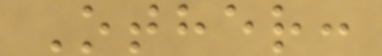Other:
